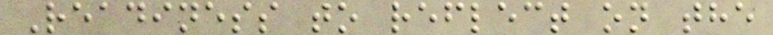Readiness to reflect on the
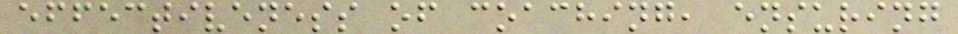effectiveness of coaching, ensuring
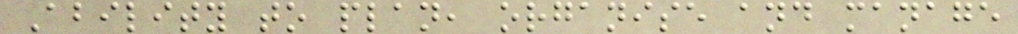Ability to plan, organise and manage
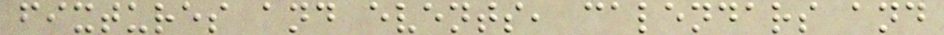fixtures and events, calendars and
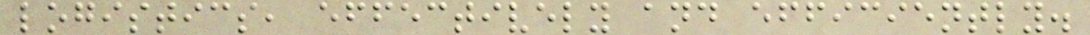logistics, effectively and efficiently.
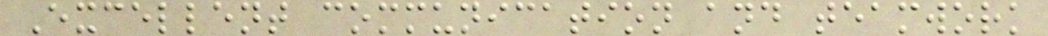Excellent communication and teamwork
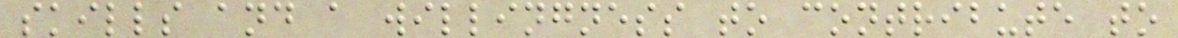skills and a willingness to contribute to
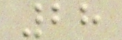28
